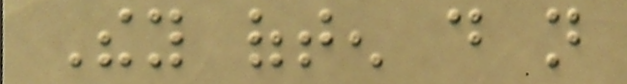They often do not
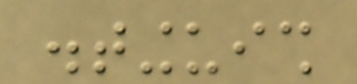distinguish
